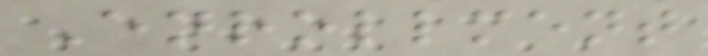Enrollment
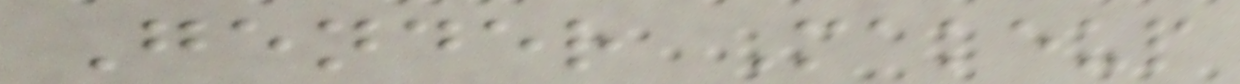Gender Makeup
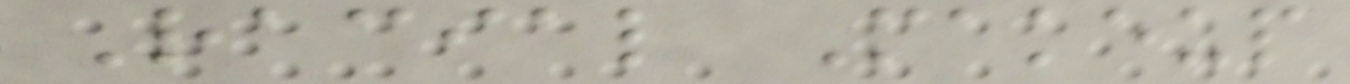Racial Makeup
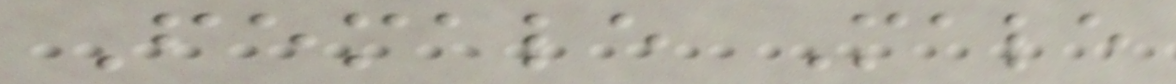Female Male
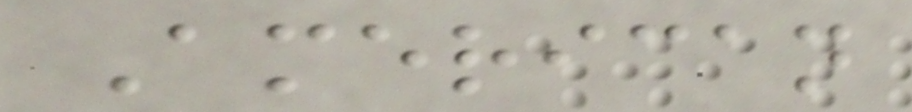American
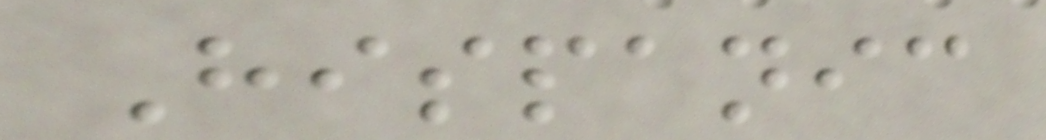Hispanic
